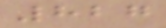827
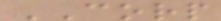CORP
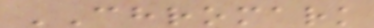CHROMARK
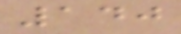140
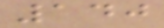140
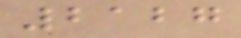2127
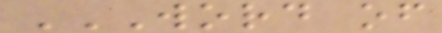WORD OF
